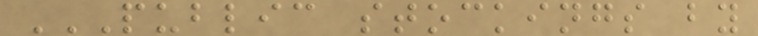PUBLIC STOCKINGS BY
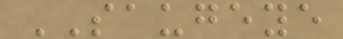SAUGEYE
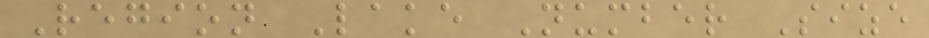Region Lake Number Size
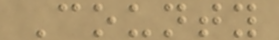County
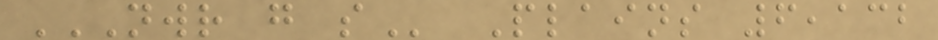NWR G S Plains 6,132
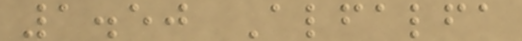1.50 Alfalfa
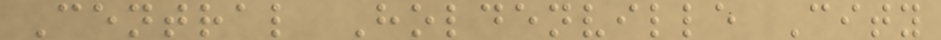Central Holdenville City
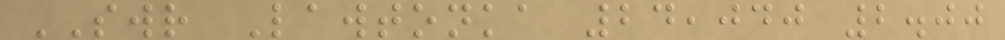SWR Lawtonka 24,040 2.00
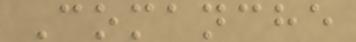Comanche
